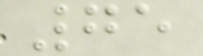75
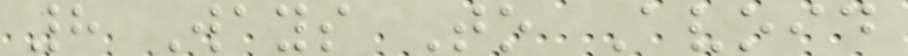8 Ways To Avoid
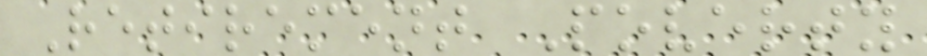Retirement Poverty
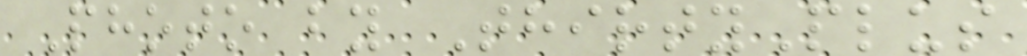Photo by ThirtyPlus
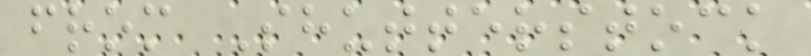from Shutterstock
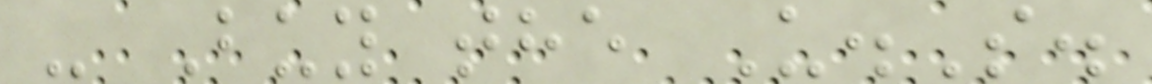- Buy the U.S.
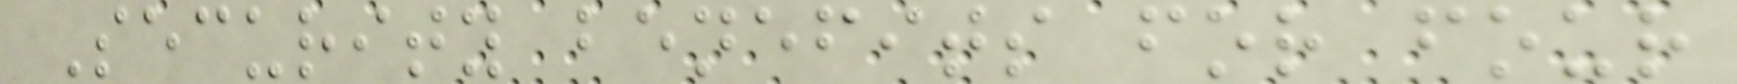Security benefits for four
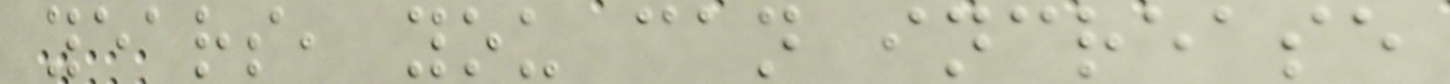years, you can increase
